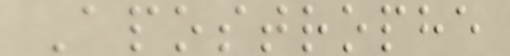Apostrophe
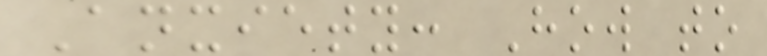Anxiety: How to
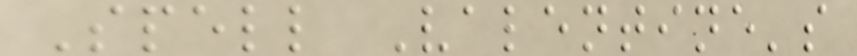Spell Valentine's
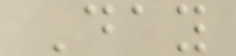Day
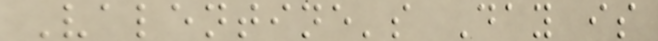Valentine's Day is
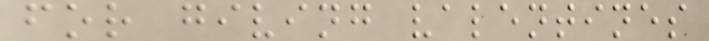for giving valentines
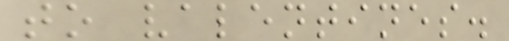to valentines.
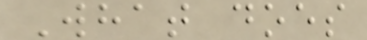What does
